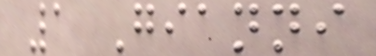1 Gianni
